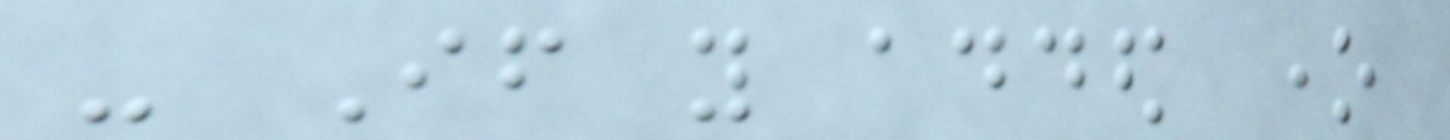- If you added one
